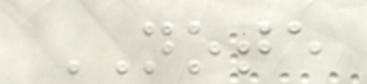NOTE
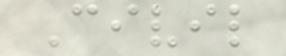Civil
